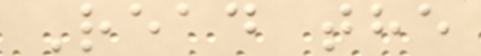Read the
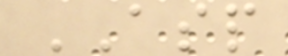ASP
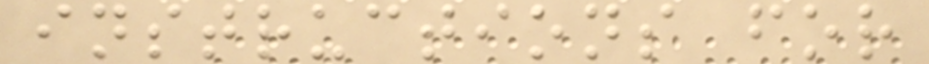instructions for
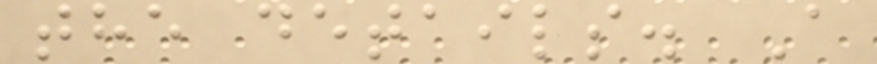the details. A
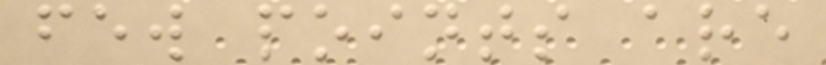few points are
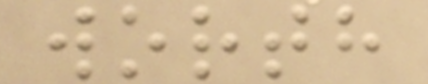worth
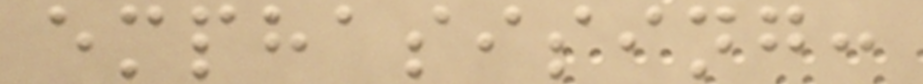emphasising:
